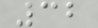32
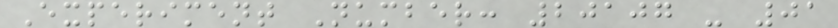Experiment Number: 20107 - 01
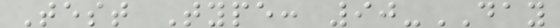Test Type: 90-DAY
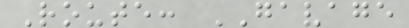Route: GAVAGE
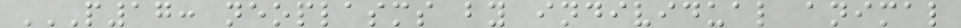P17: NEOPLASMS BY INDIVIDUAL ANIMAL
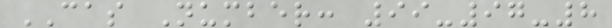CAS Number: 99-97-8
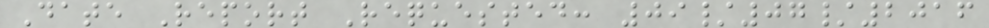Date Report Requested: 09/07/2016
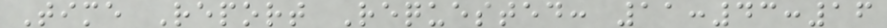Time Report Requested: 11:43:16
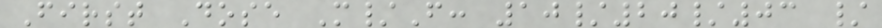First Dose M/F: 10/20/03 /
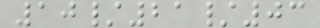10/21/03
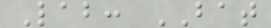Lab: BAT
